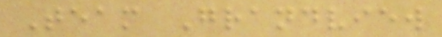Team Grandview
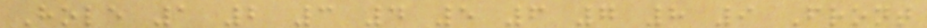Hole 1 2 3 4 5 6 7 8 9 Front
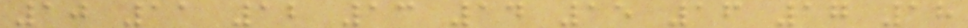10 11 12 13 14 15 16 17 18
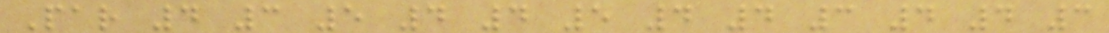Par 4 3 5 4 4 5 4 4 3 4 4 3
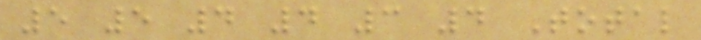5 5 4 4 3 4 Total
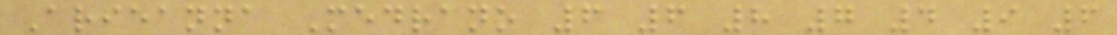Arieanna Medrano 6 6 8 7 4 9 6
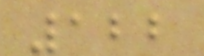122
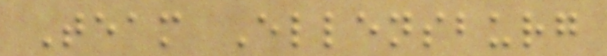Team Ellensburg
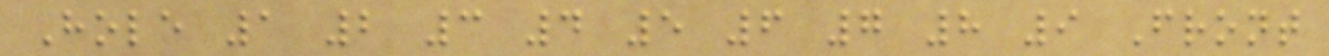Hole 1 2 3 4 5 6 7 8 9 Front
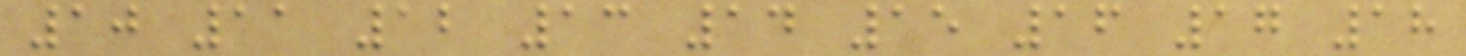10 11 12 13 14 15 16 17 18
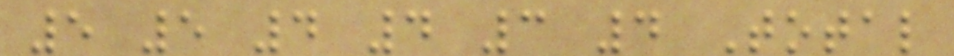5 5 4 4 3 4 Total
